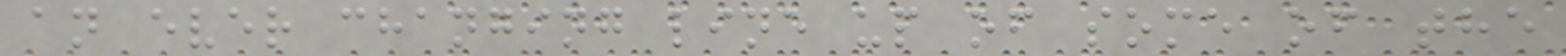an ever changing line up of some of the
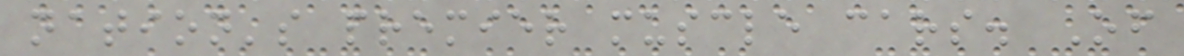nation's premier muscle cars. Of
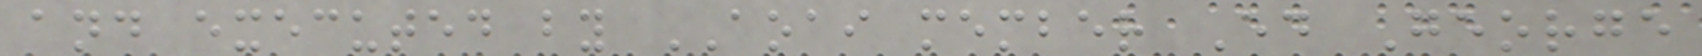and executed by AOAI member Ed George
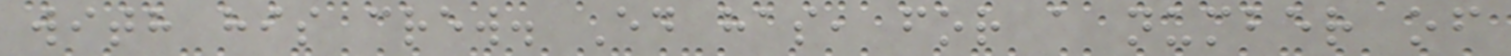with his crew. Ed has, for a number of
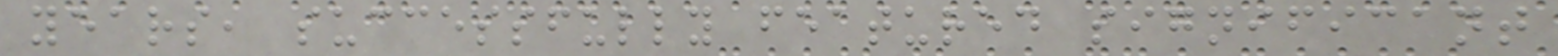years, successfully featured significant
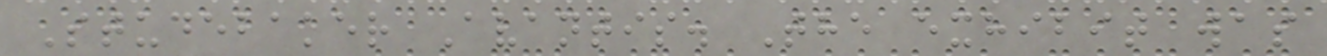Studebaker Avantis. The exhibit was
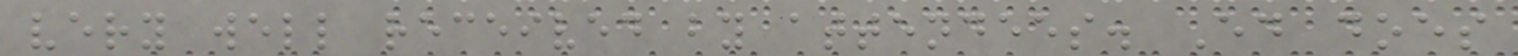very well received by attendees. Ed does
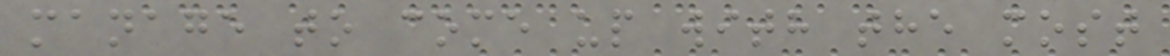manage to come up with the most
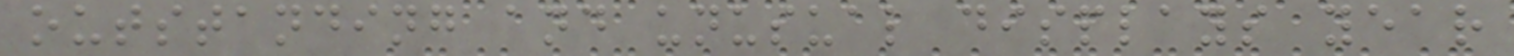outstanding and unusual displays year
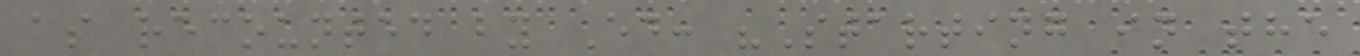as recounted by Ed: "Starting in the
